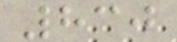830
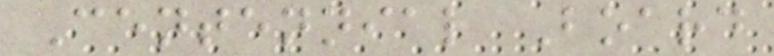Centennial Board
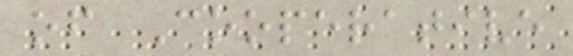of Cooperative
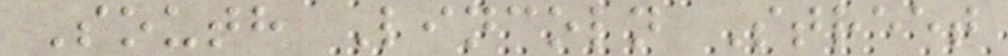South Lincoln Street
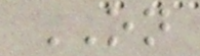ON
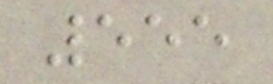555
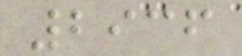2936
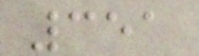351
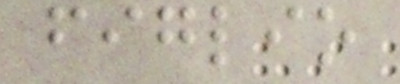figlio
